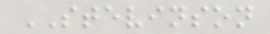STEVINSON
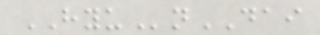HYUnDAI
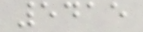5415
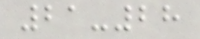21-28
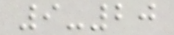9-20
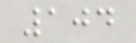104
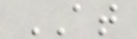AT
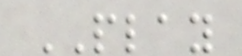PLAY
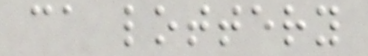ca lottery
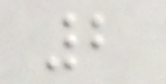2
